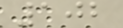102
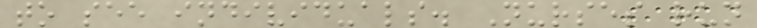to see individuals. Nurses run
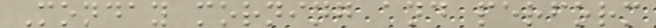Monday morning and perform
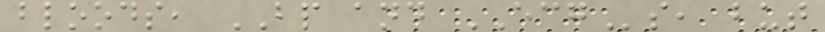bloods, BP and ECGs, but
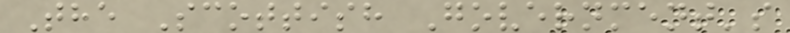The Scottish Government's
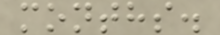months.
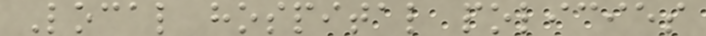Local hospital policies
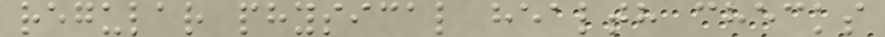regular physical health checks
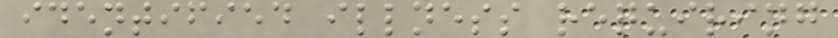identified illness requiring
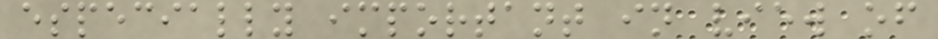especially important in view of
